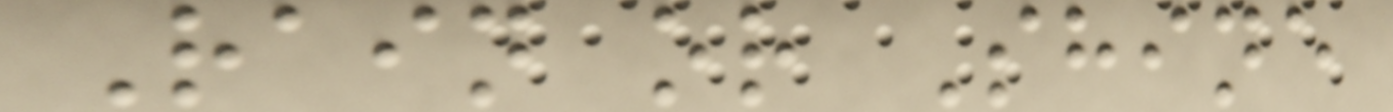Rain or Shine
